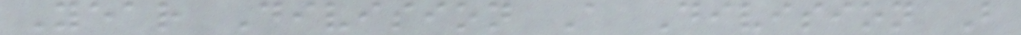Year Division A Division B
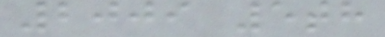2009 5th
